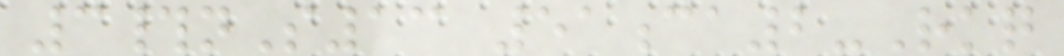3#nS13 51ca2-Rkq
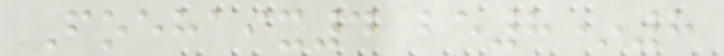Foehaix4 be8*8
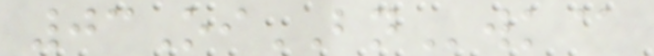03OiBNwk@
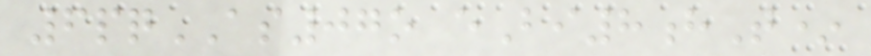6pqAS07o eBi8hT*
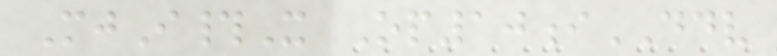MjI#X Op10iDDV
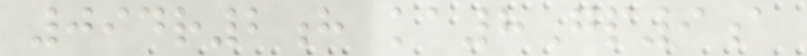094r2h ka8Gp9a
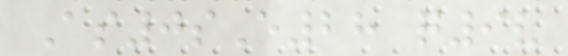As0sE28 q9v
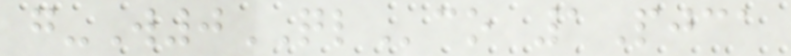g-W0QLco 1Pjca
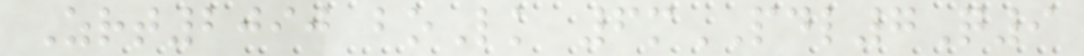Zrt2090 boLk 6mPDL7Q9
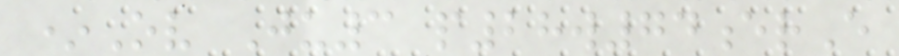*Ov Ju3 p28w74erE
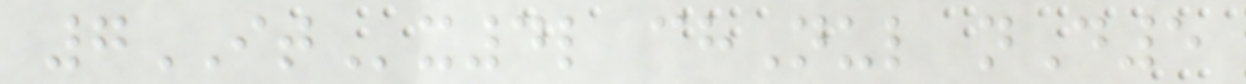7ITx4l chNul nD5
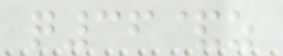q36&z
